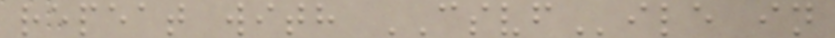repeat with CSVFile in
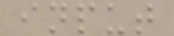input
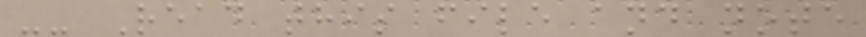-- Read this file and note
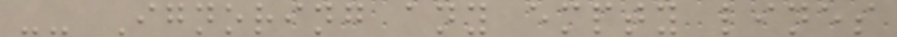-- Ignoring any empty lines
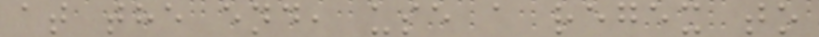at the end, use a regex to
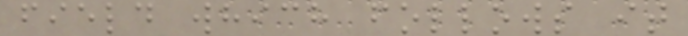field which follows it
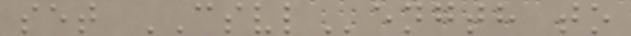set CSVLength to
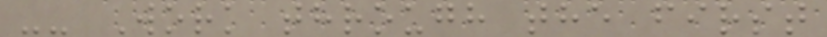-- Work through the first
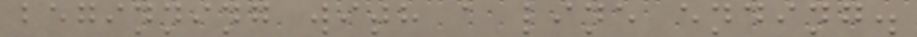beginning with a line ending.
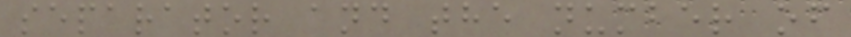separator and the number of
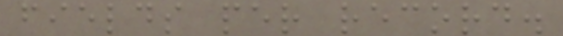fields per record.
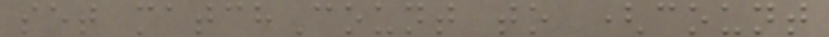set matchCount to (count
